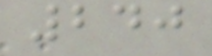240
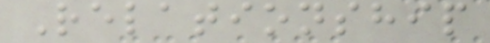Relationship
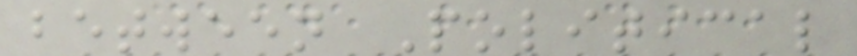between Political
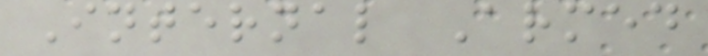Internal Armed
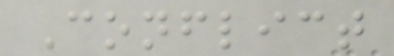Conflict
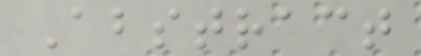Abstract
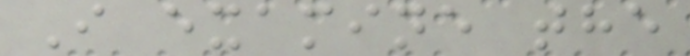I examine the
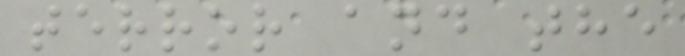terror and the
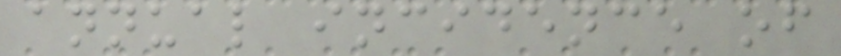annual incidence of
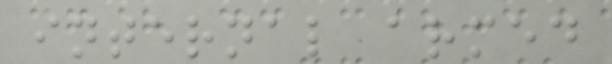internal armed
